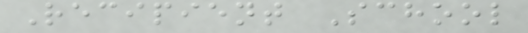Recipient School
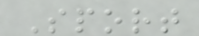Sport
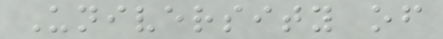University of
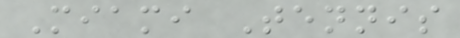Miami Tennis
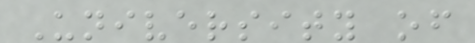University of
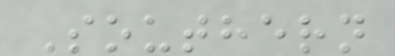Southern
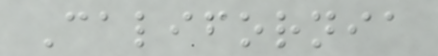California
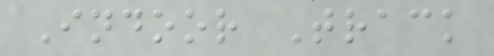Indoor Track
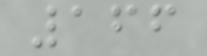166
